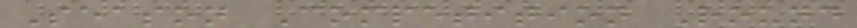Season Competition Round
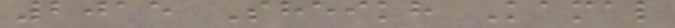2015 Sheikh Kamal
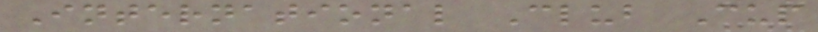International Club Cup
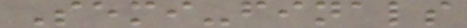Semi-finals
